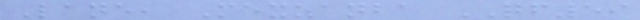Lane, Mexzanba QF59
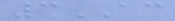3AC
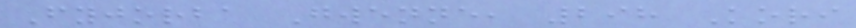Fyjorba Gwenne, 298 Kori
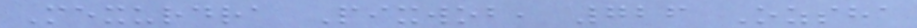Mexurdra Pixwob, 726 Ozsha
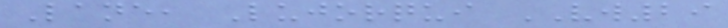Lane, Lujorqui VW29
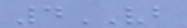4VB
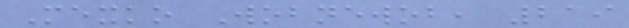Mexko Wobnewob, 219
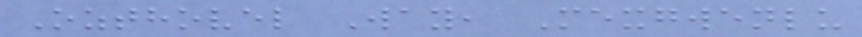Ozthovel Way, Mexgwenlu
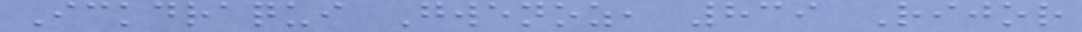Ickdraqui Gwenoz, 839 Rijor
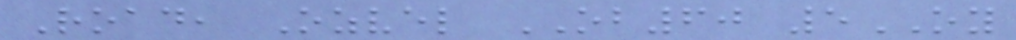Road, Ozvel OB60 5OY
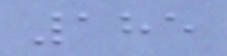185
